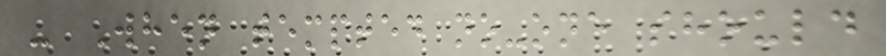- When tempted no-one should
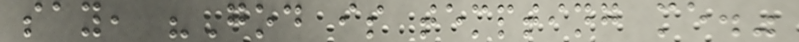say, "God is tempting me."
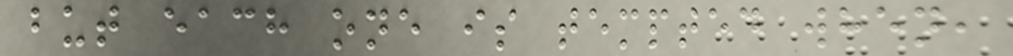but each one is tempted when,
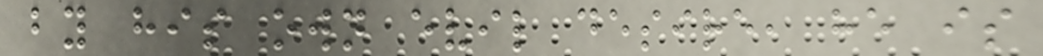by his own evil desire, he is
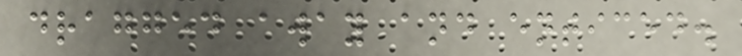dragged away and enticed.
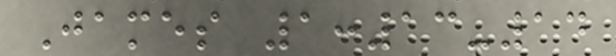James 1:13-14
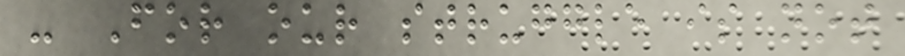- For our struggle is not
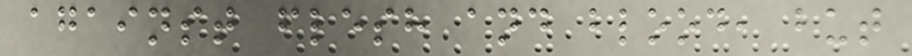against flesh and blood, but
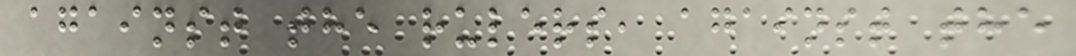against the rulers, against the
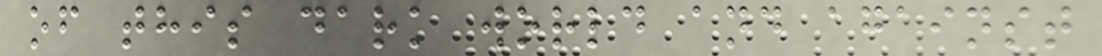of this dark world and against
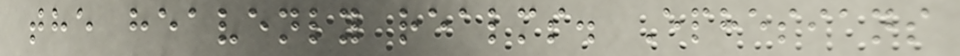the heavenly realms. Ephesians
